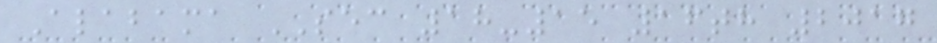Alabama SEC 18-15 16th 2017
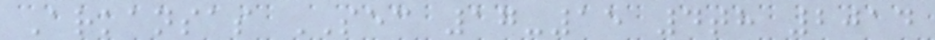Arkansas SEC 17-15 4th 2014
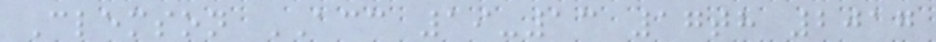Clemson ACC 19-13 17th 2017
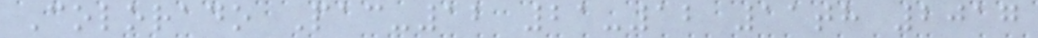Colorado Pac-12 21-12 11th 2017
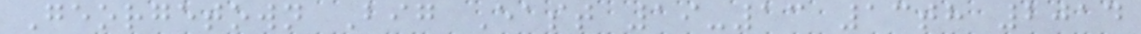Georgetown Big East 19-13 13th 2014
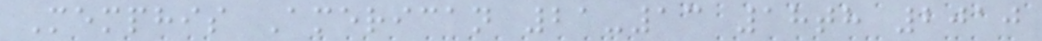Memphis American 21-13 18th 2010
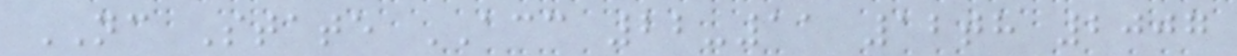NC State ACC 22-11 12th 2007
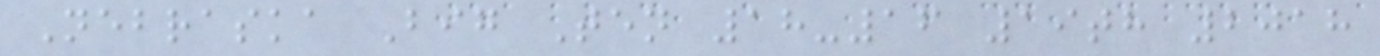Nebraska Big Ten 18-16 19th 2018
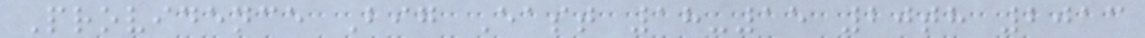Providence Big East 18-15 20th 2013
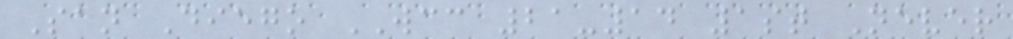San Diego WCC 21-14 1st Never
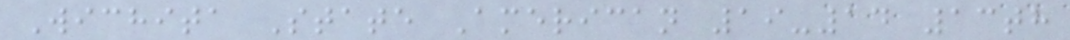Wichita State American 19-14 13th
